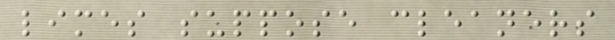limes suppose cleaners
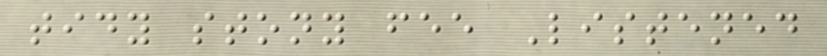tidy stony fee Listened
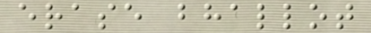erase bhallot
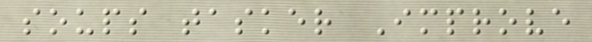soups tasker Improve
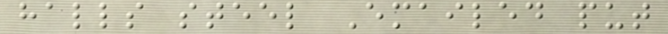halls steel Emailed put
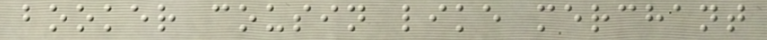booker cousin like merchant
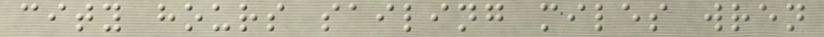city hours sailing miles wren
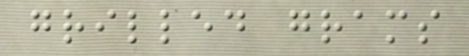grilled grams
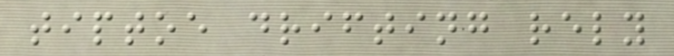tiptoe drifting rely
